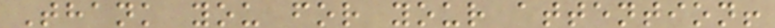Thank you for your attention!
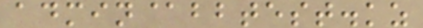admin@bbtest.kz
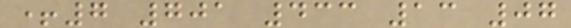+7 701 433 13 07
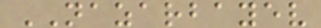NAZARBAYEV
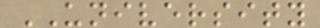UNIVERSITY
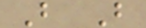B B
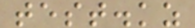test.kz
